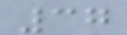37
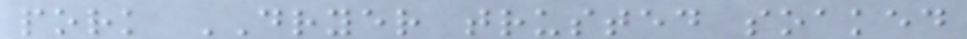pork DRYER trusted soaked
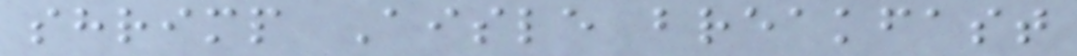shrimp Aisle breakfast
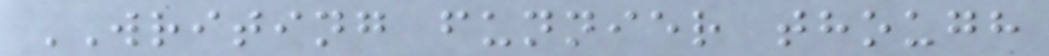WRITING funnier though
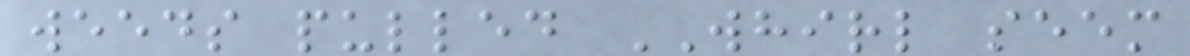weeds pulled WHIRL seem
